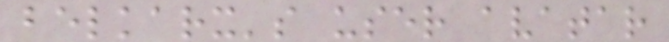belkarx's user avatar
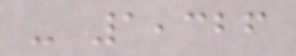- 1,326
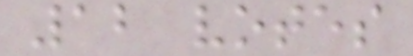12 votes
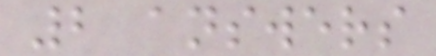2 answers
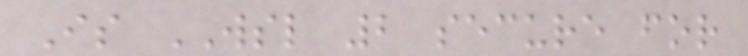Is WSL 2 secure for
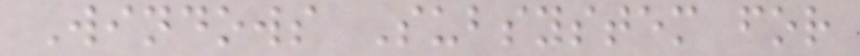Windows Subsystem for
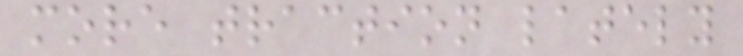more traction lately
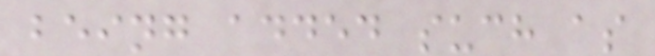being added such as
